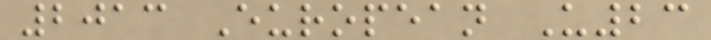2013 European U23
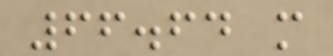66.64 m
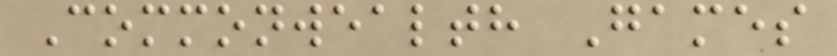Commonwealth Games
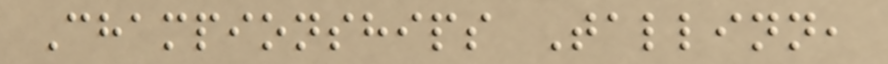Championships Tallinn,
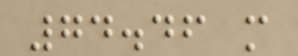74.46 m
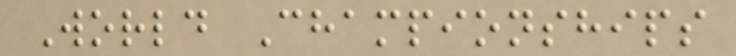World Championships
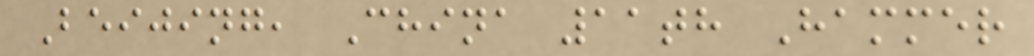Beijing, China 11th Hammer
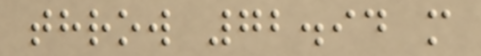throw 72.94 m
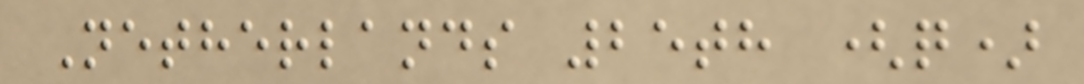Netherlands 25th (q)
